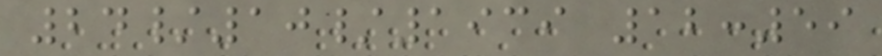24/10/1939 12:59
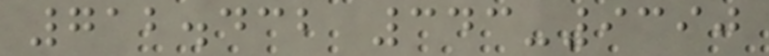712.432 343-9390
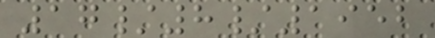17/8/1952
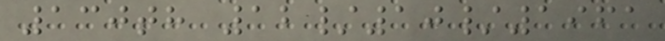130th 12/10/1961
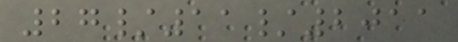27/11/2011
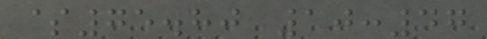$75.80 10:47
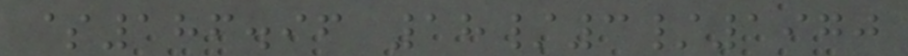$186.96 18/3/1970
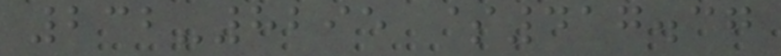232-8295 $417.37
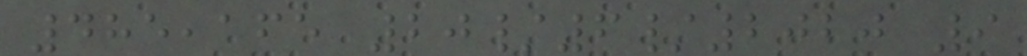485,165 20/6/2020 9
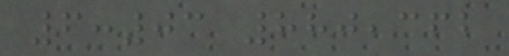6:03 880,362
